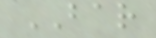BAR
